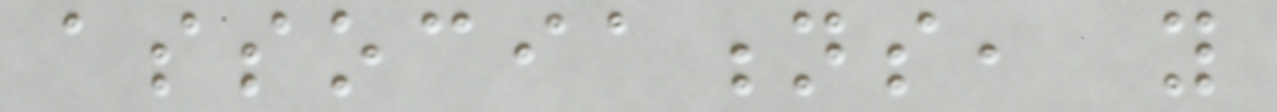associations, you
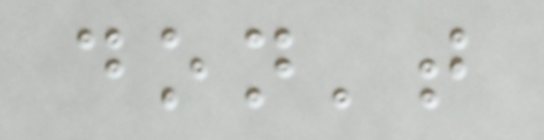don't
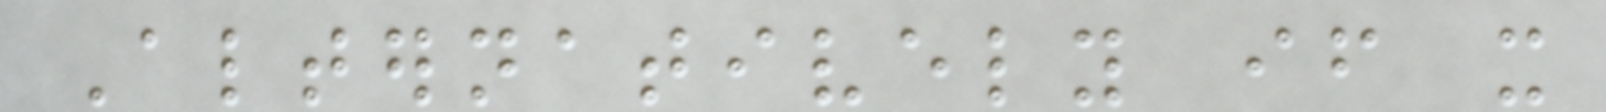Alternatively if it
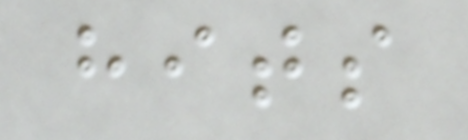hits
